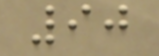90
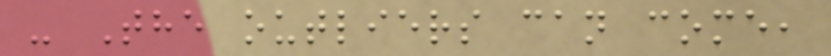- The outliers can come,
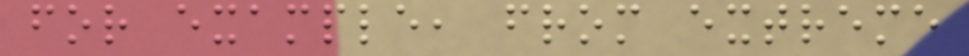for example, from extreme
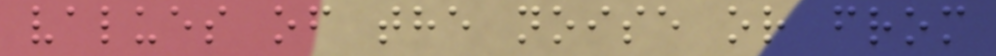values of the noise or from
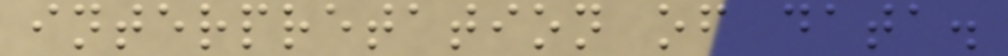interpretation of data.
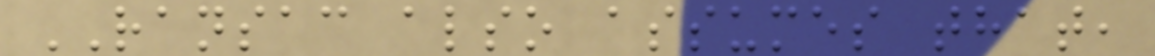RANSAC also assumes that,
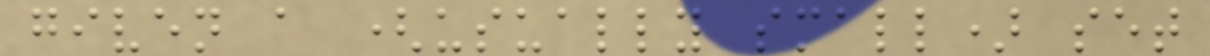given a (usually small) set
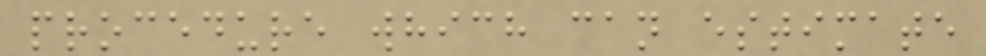procedure which can estimate
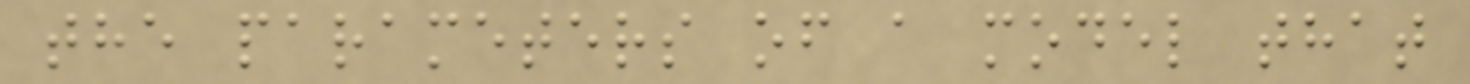the parameters of a model that
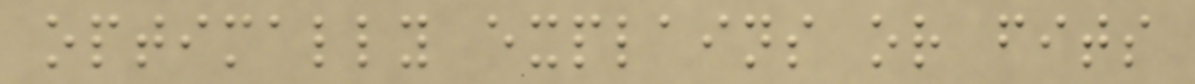optimally explains or fits
